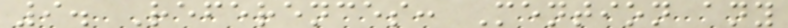9. References: Mention any
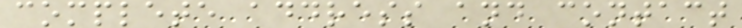complete address and contact
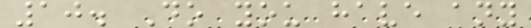10. Do you have any
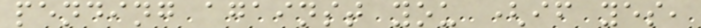pending against you (if yes,
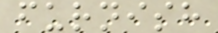furnish
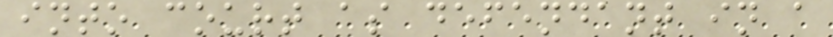into court as defendant in a
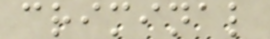criminal
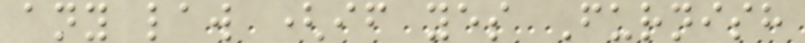any law (if yes Furnish
